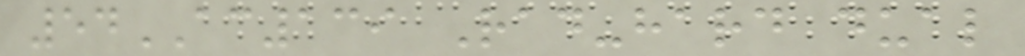54AC139 Rad-hard dual
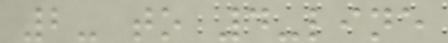2- to 4-line
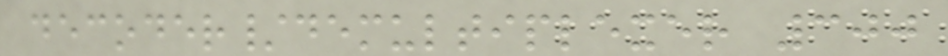decoder/demultiplexer 300
